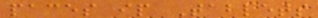paces ip Tablets
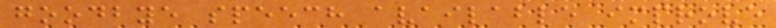goodbye speech available improve
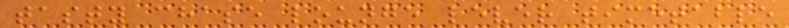tasty chase lounge lever timetable
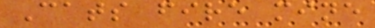Cats fire mine
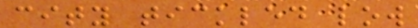city tickled low
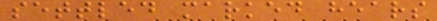settled marked hears
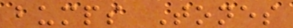bumps Tones
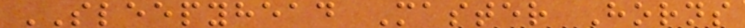SLEEPYHEAD Master Horns
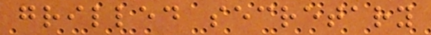grilled secretary
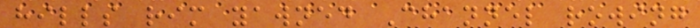hills rim yawned Channel rowing
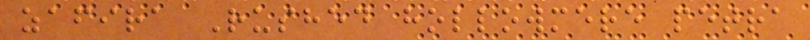zafira Rushed hollowmere petra
